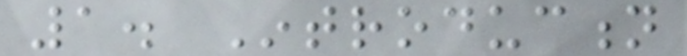1. Introduction
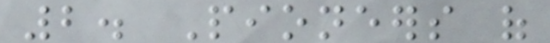2. Pioneers of
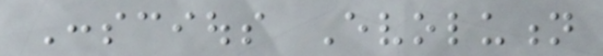Conscious Evolution
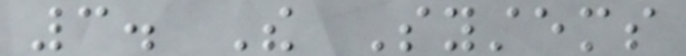3. The Systems
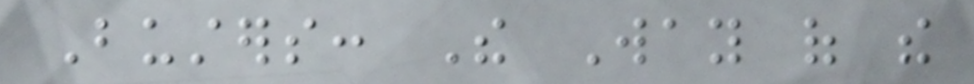Busters: The Way of the
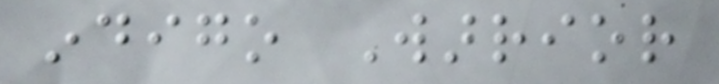indigo Warrior
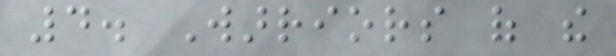4. Warriors of the
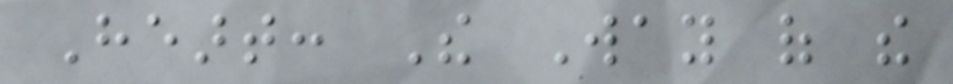Heart: The Way of the
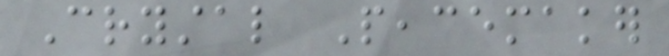Crystal Peacemaker
